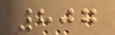807
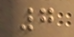7
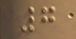7
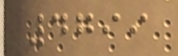4799
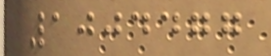1004477
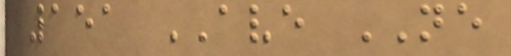151 AVE NE
